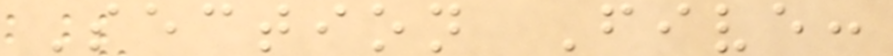Section Five:
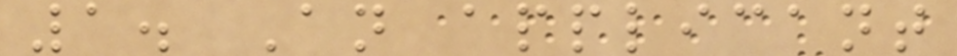1. An applicant
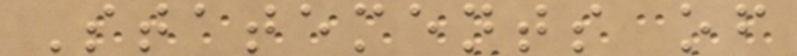Statements of
